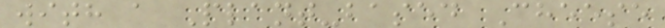with a Plant-based Cheese
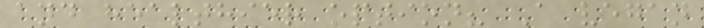and healthier option? A vegan
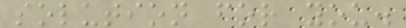solution for you.
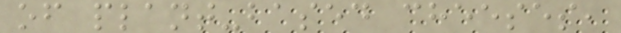of plant-based cheeses,
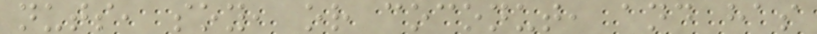nuts, soy, or coconut, and has
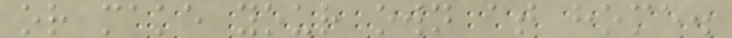or make your own at home.
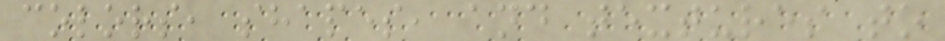colors, shapes, and textures to
